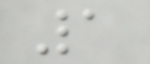1
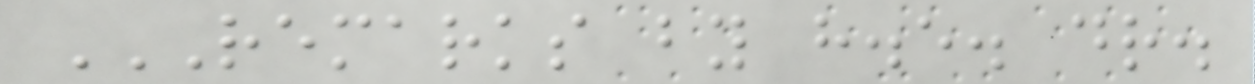REMARKS BY H.E. DR.
